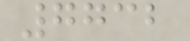7732
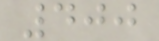400
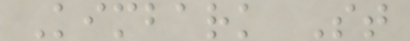Kimbark St
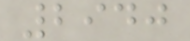2940
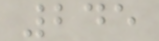245
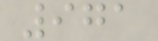971
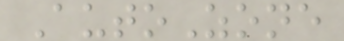AutoZone
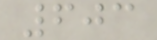603
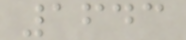1643
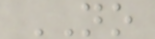NO
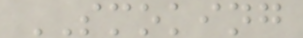SMOKING
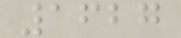1627
